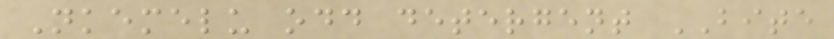Nkemelu odd detergent BITE
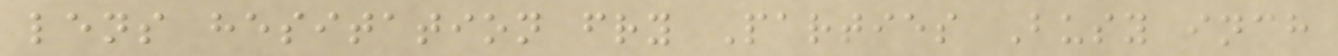lens hesitation fry Parties Busy inch
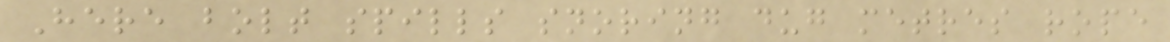Here bolt spills snoring dug metres rope
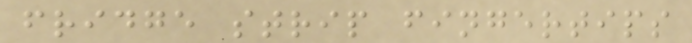fridge strip fingertips
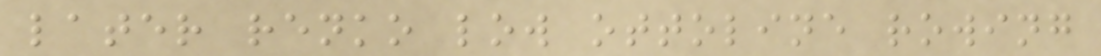later renko low ottoline rowing
